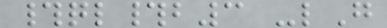#ql#b3 -lG
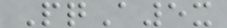PqA5x
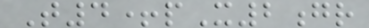T4+pX2gr
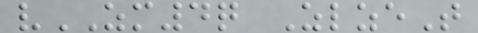vZM4q ZlzeT
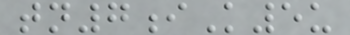tn7iK5u
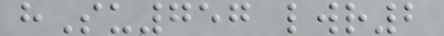hSu757 lwr2
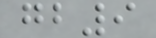gb9
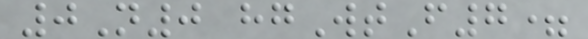0N0 hgWtF7=
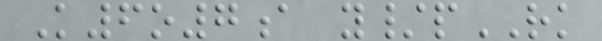K6o7a y/pRK
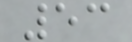53
